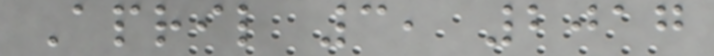April 3, 2017
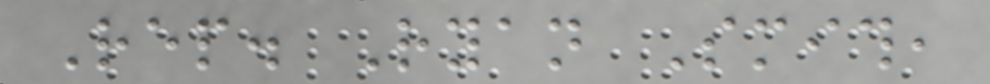Rep. Ryan Smith,
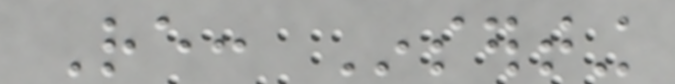Re: Inserting
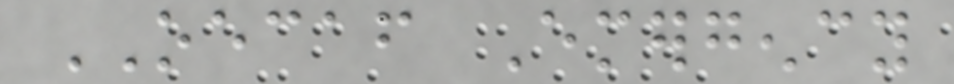OECAF Emergency
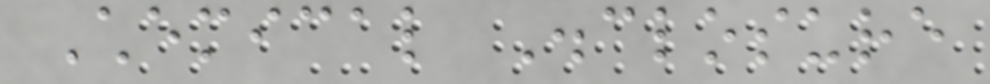Chemical Disclosure
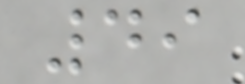49
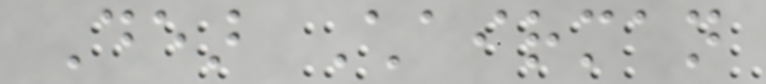Dear Chairman
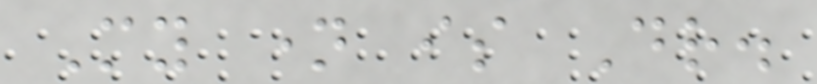My name is Dr.
